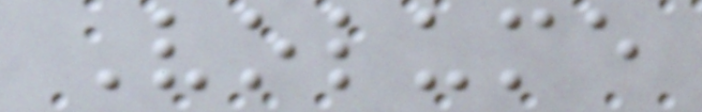Volume
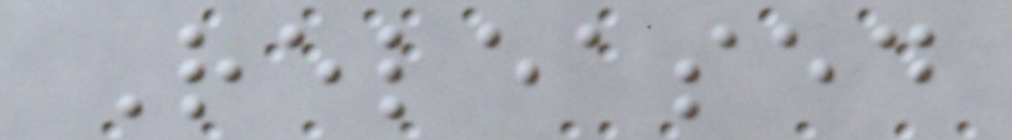Released
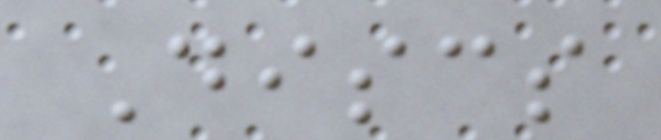Discs
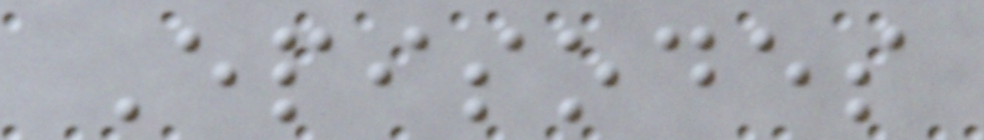Episodes
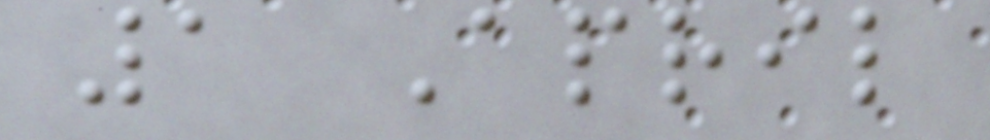1 April
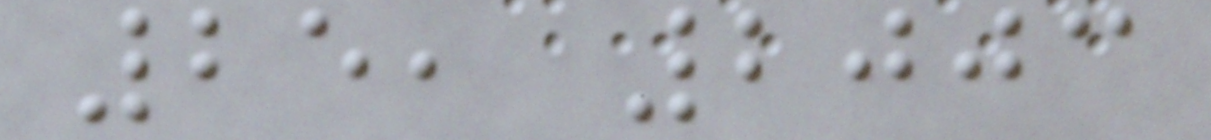25, 2003
